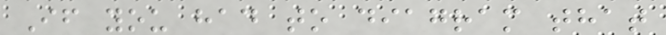If you had to diagram that
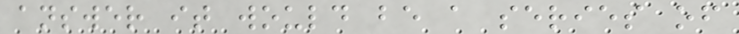answer it would be a series of
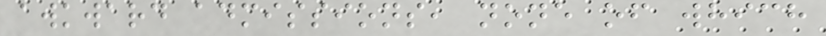awkward admissions, none of which
